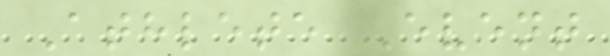Athlete Event
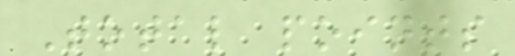Total points
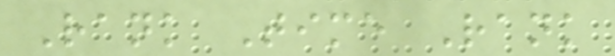Rank Time Rank
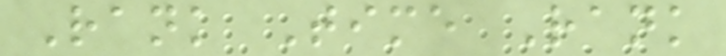Rank Time Rank
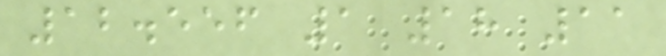12.556 1 18 11
